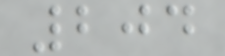204
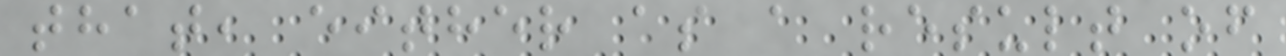that, either as a result of
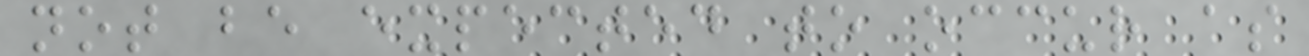not be expected to occur as
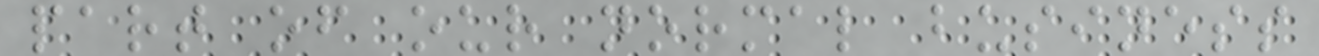part of our normal business
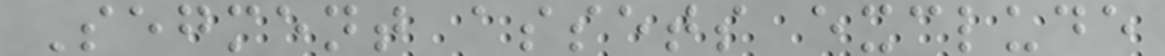Segment assets exclude
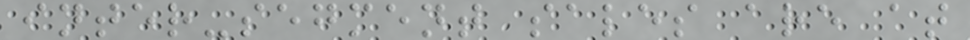inter-segment sales are at
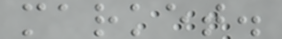market.
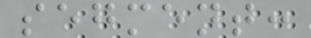segment:
